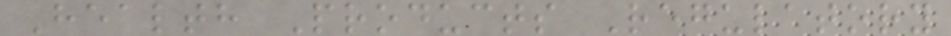Health Products Regulatory
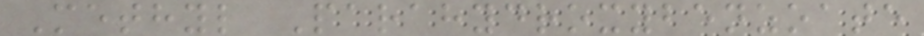Methyl Parahydroxybenzoate
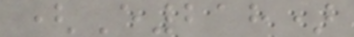(E218)
